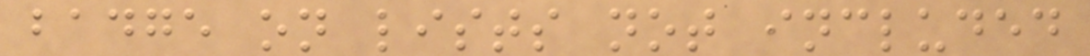badge on lists not included
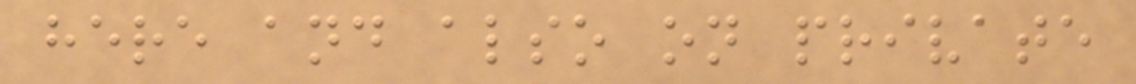here and also on private
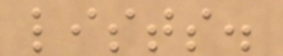lists.
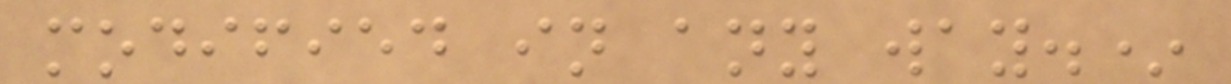modified in any way.*
